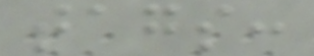tags:
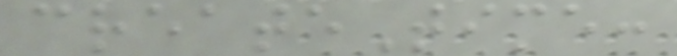createTime:
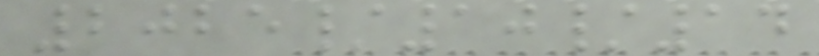2025/10/14
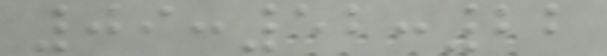09:52:22
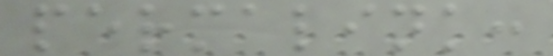permalink:
